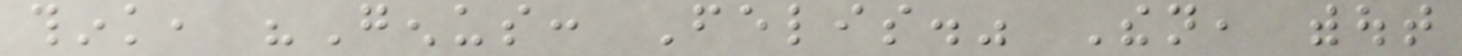think, "Genus: Felis." Then, without
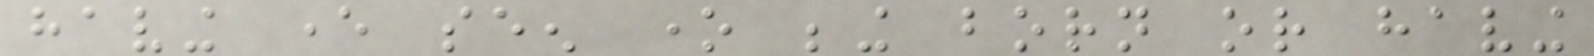having ever seen one being born or having
